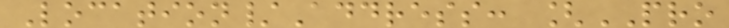Location/Address: [PRO
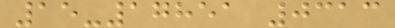15-17851 0313
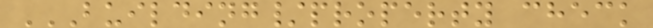BUILDING/PROPERTY CHECK
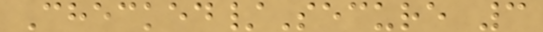Checked/Secure 3
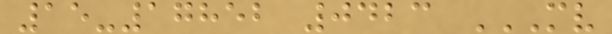15-17852 0423 MV
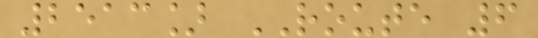2513] ROUTE 6
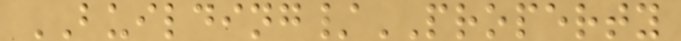BUILDING/PROPERTY
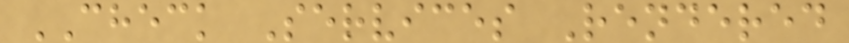CHECK Services Rendered
